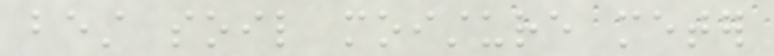best soil moisture meter
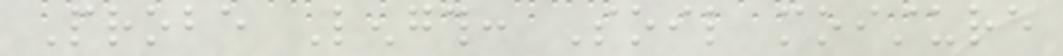Probe Length: Soil moisture
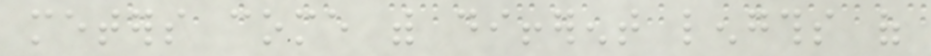meters come with different lengths of
